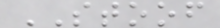STOOF
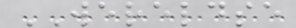WERELDSE
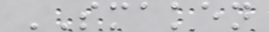SMAKEN
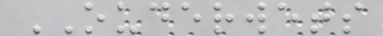OUDERWETS
